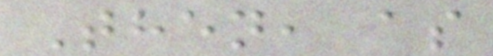Then, as
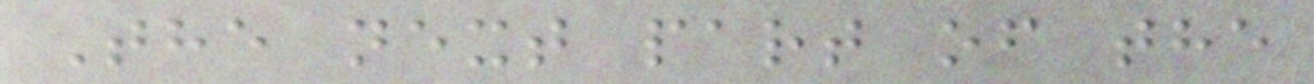The next part of the
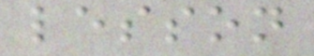lesson
